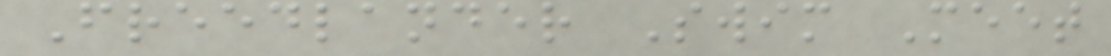Freedlander Swim Meet
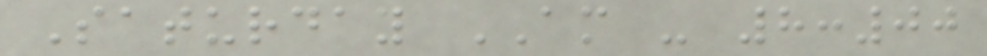Saturday AM - 8:00
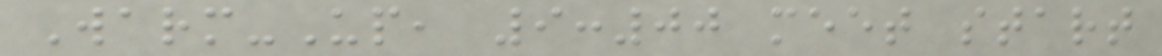Warm-Up, 9:00 meet start
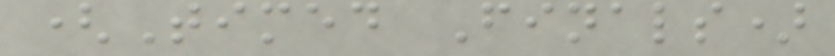(Timed Finals)
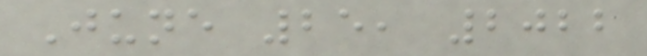June 25, 2022
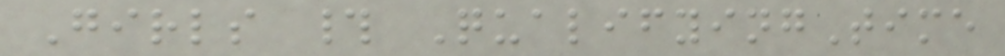Girls # QualifyingTime
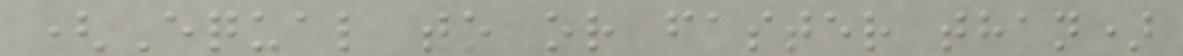(Equal to or faster than)
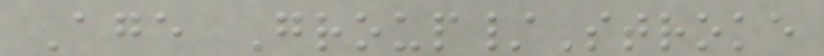Age Group/Stroke
